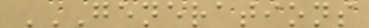GENERATIONS
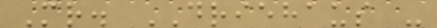Mr. DRIEHAUS -
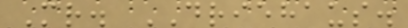Mr. DRIEHAUS.
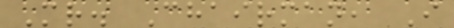Mr. Chairman, I
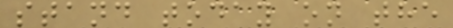stand today on the
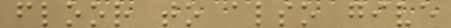floor to also give
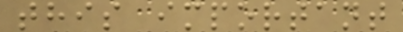this important
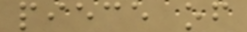piece of
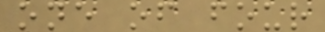one of four
